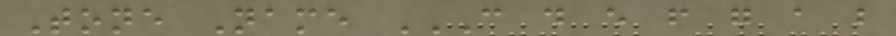Tone Name C D E F G A B
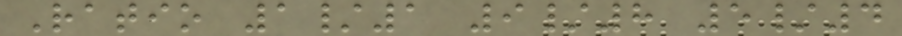Ratio 1/1 9/8 5/4
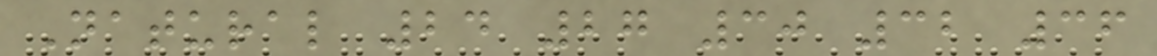Natural 24 27 30 32 36
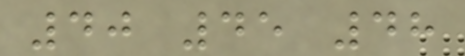40 45 48
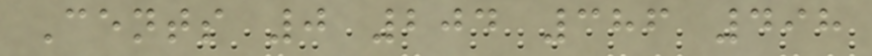Cents 0 204 386 498
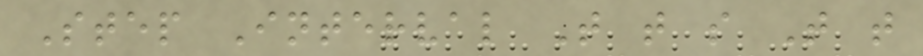Step Interval T t s T t
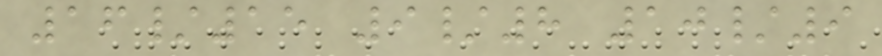16/15 9/8 10/9
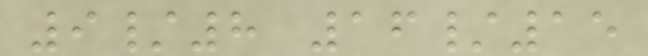9/8 16/15
